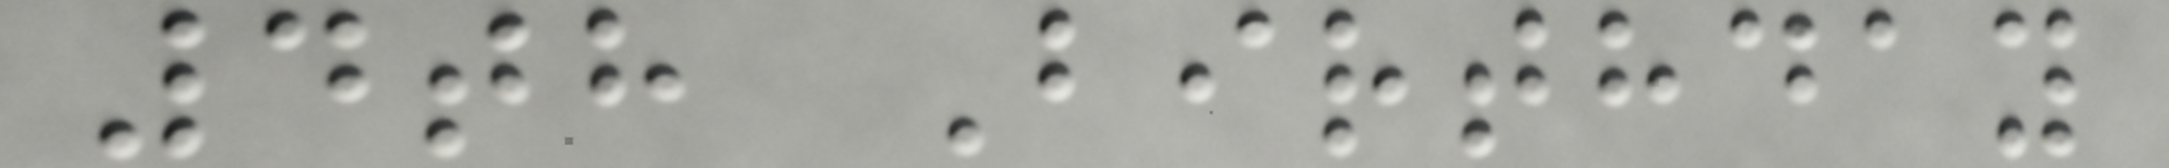4th Birthday
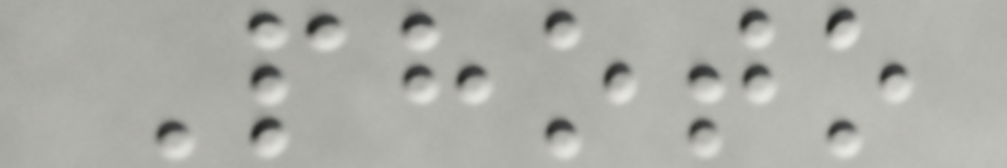Photo
